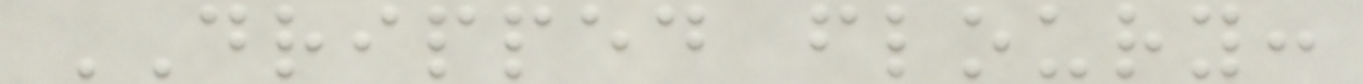DRIPPED floury:
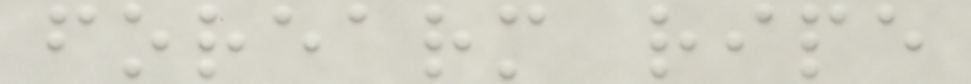forearm ripe
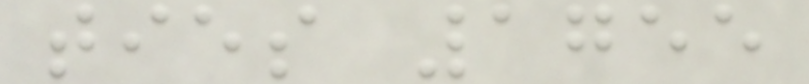ties 1755
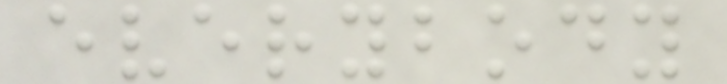everybody
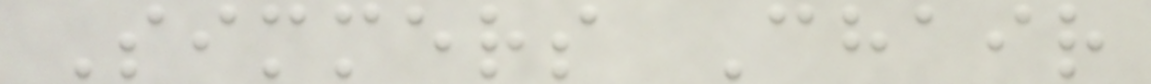Simmers Chair
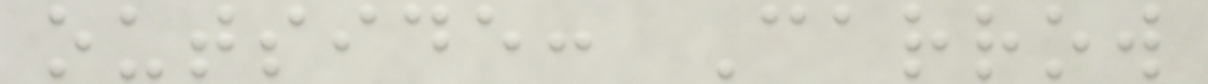outside: Carrow
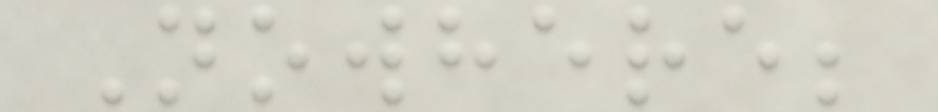Nowhere;
